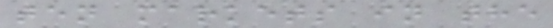ten markets in the
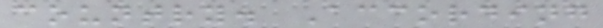country. According
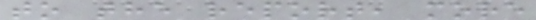to the report, more
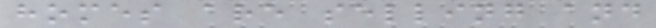homes are selling and
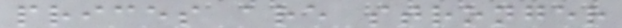prices are stronger
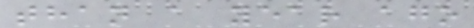than a year ago
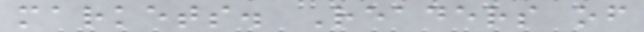markets. Readers of
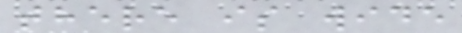there is wide
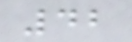42
